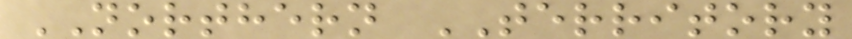NORTHERN TERRITORY
